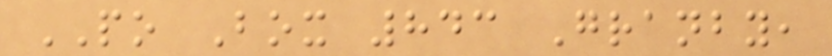PO Box 843 Granby,
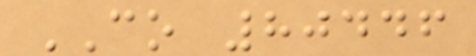CO 80446
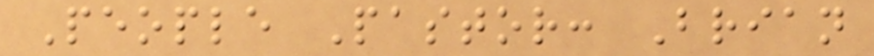People Pastor: Brian
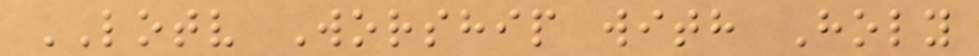LOTV Worship with Holy
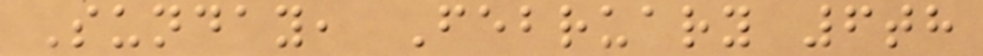Sunday, February 6th
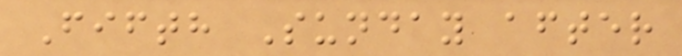Fifth Sunday after
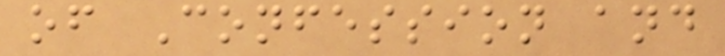of Confession and
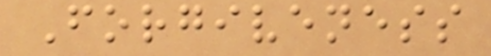Forgiveness
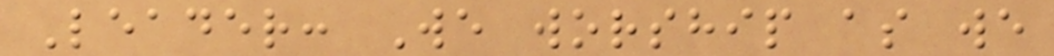Leader: We worship as we
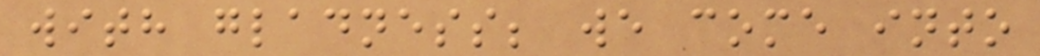with gladness; we come into
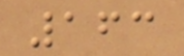163
